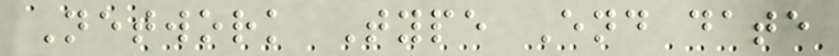Network Type End date
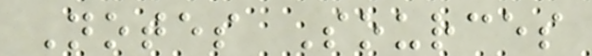Notes Sources
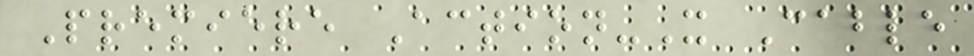Premiere Action-X Cable
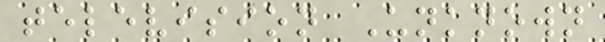television Unknown
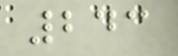243
